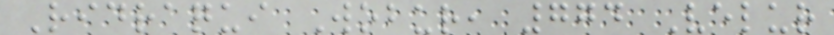Ridraqui Wobur, 774 Velur
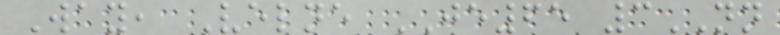Way, Velne JE65 3NN
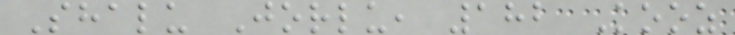Shalu Jorlu, 182 Kooz
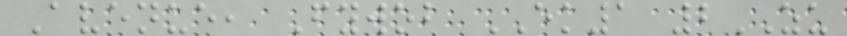Avenue, Fywob EK1 2ZU
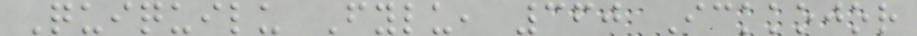Quiquilu Fylu, 360 Ickkojor
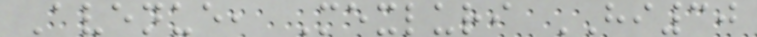Avenue, Mexluri HI30
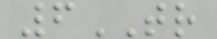6TR
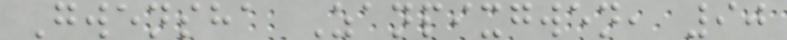Gwensha Zanpixgwen, 90
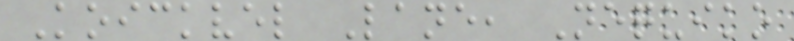Koickvel Lane, Nequiko
